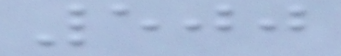500
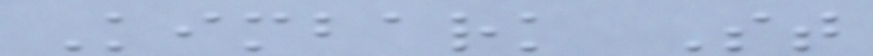Kimbark St
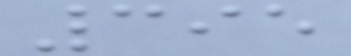395
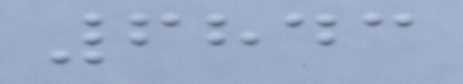6843
